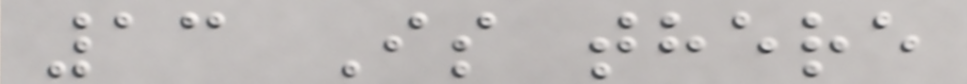13 Is there
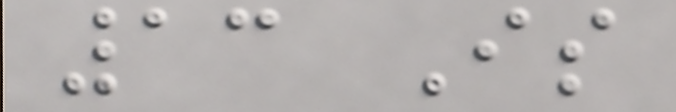13 Is
